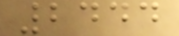2444
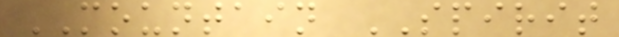MOUNTAIN SPIRIT
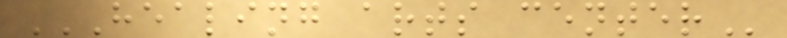HEALING ARTS CENTER
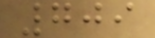709
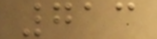713
